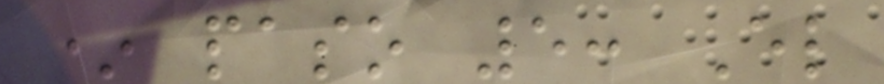* paso 5: El
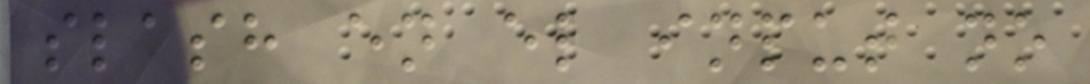slash en el input no
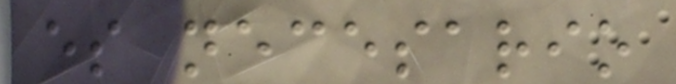es necesario
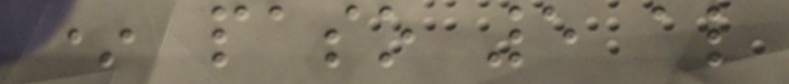* paso 5 al
